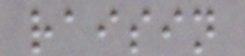raisin
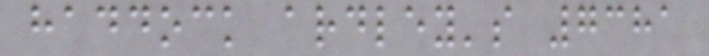haddock ardley's 7381
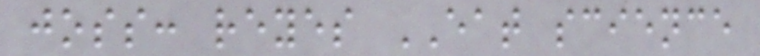joss: reyes EAT science
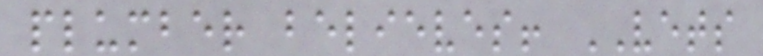plumber believes! VETS
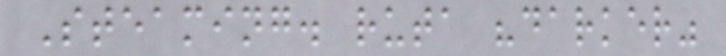Steaming. ruta "darker"
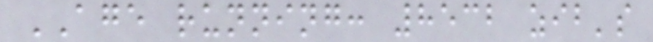AGE running: 8532 zib's
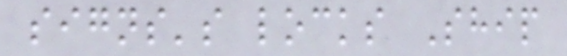signs's locks Ship
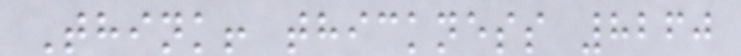Think! thickness 8260
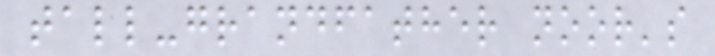tall-grandfather noor's
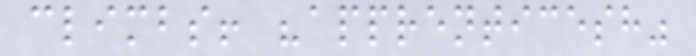climbs! "apprenticesh"
